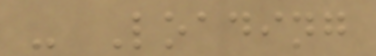- Loading
